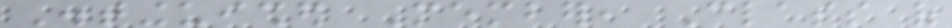Distinguished Member, Class of
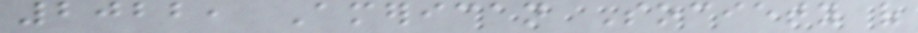2022, American Society of
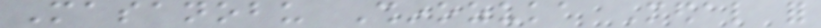Masanobu Shinozuka Medal for
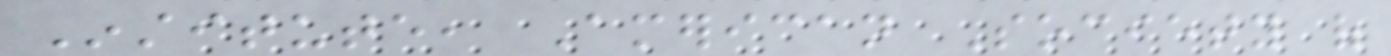Institute, American Society of
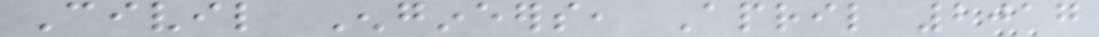Civil Engineers, April 2017
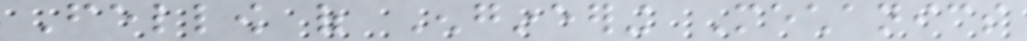Fellow of Engineering Mechanics
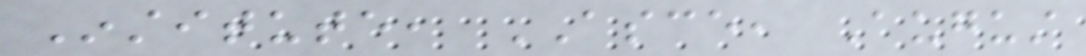Institute, ASCE, August
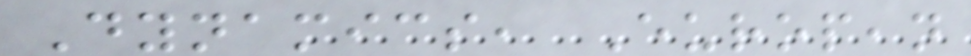Dynamics, European
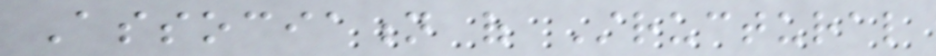Association of Structural
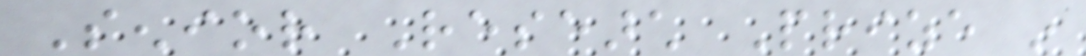Senior Research Prize in
